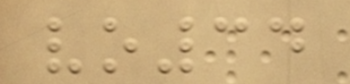vo34
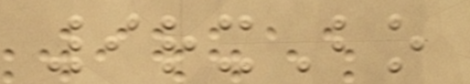9rxBo
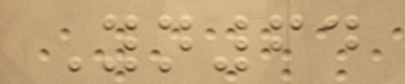Yn64
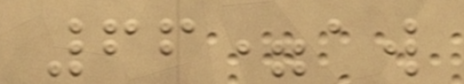66=aw
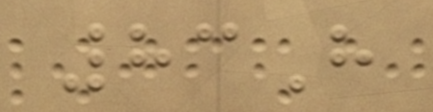83H
